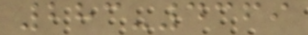283-4369
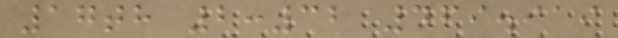17th 2:32 469.919
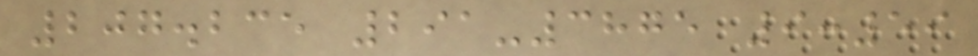207.235 291-3875 9:59
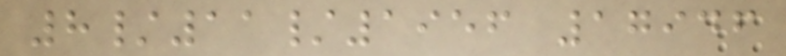8/11/1956 17946
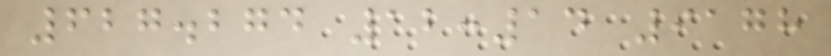627.274 12:14 9178
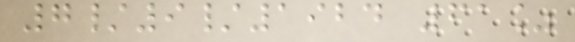7/9/1924 61%
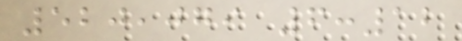520,079 6:12
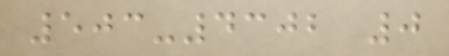503-4302 0
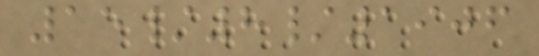15/8/1906
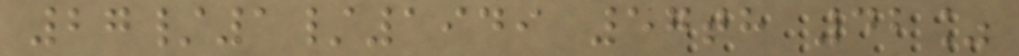27/1/1949 57th 42%
